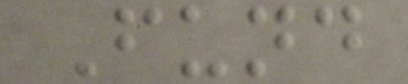Fund
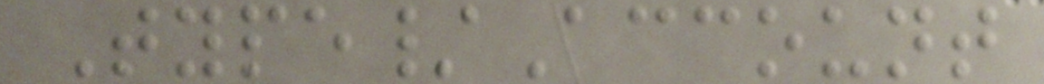Type/Account
